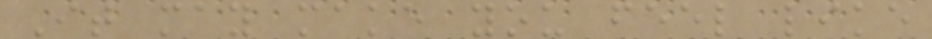It may make you feel like
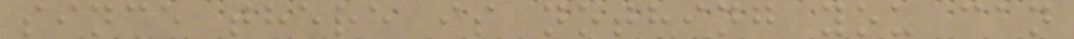since there is nothing you can
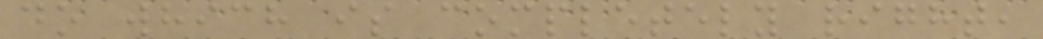do which is completely right,
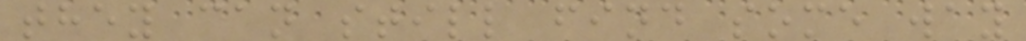they can still find some way
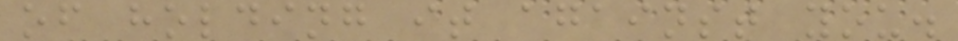of holding it against you.
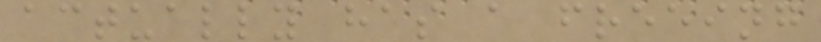actually has a freeing
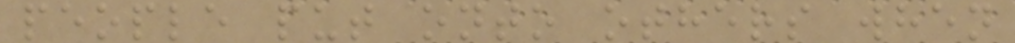people put onto others when
